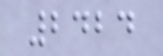2424
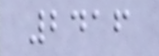2416
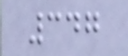347
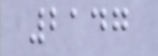2147
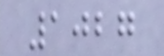1027
